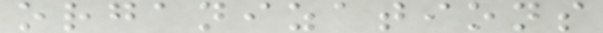organizations
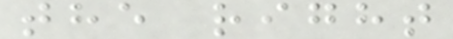the right
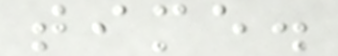time.
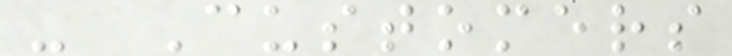- Customers
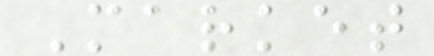Market
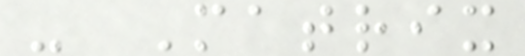- Matrix
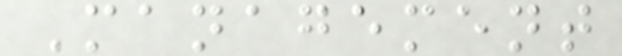Management
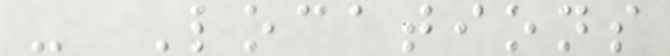- Locations
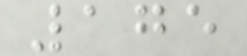175
